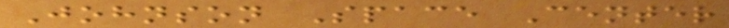Johnson Space Center
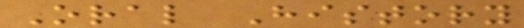Oral History
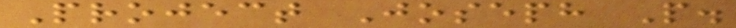Project Joseph P.
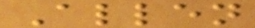Allen
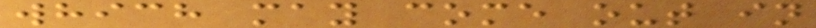which may come out in
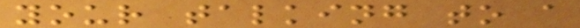your talking to a
